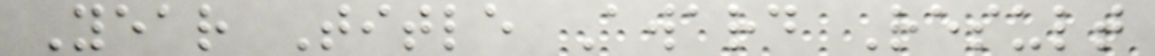Year Title Award Result
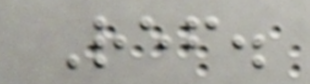Ref.
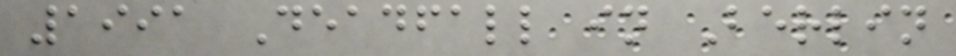1991 Deadfall in Berlin
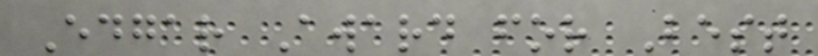Edgar Award for Best
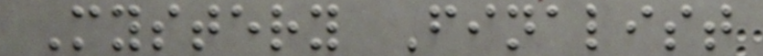Mystery Finalist
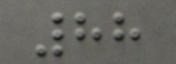88
